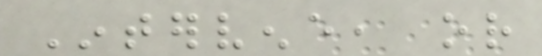Intervene, or
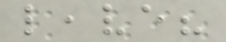leave?
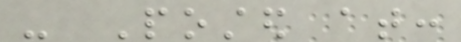- Posted at:
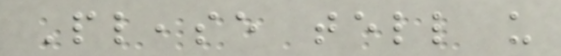Please tell us
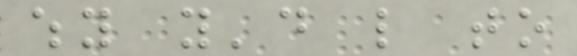why you'd like to
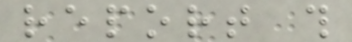report this
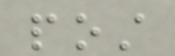post
